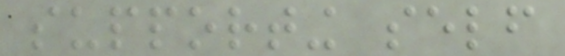supporting self
